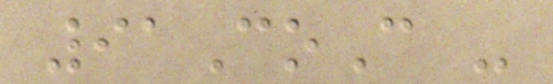91CoC -
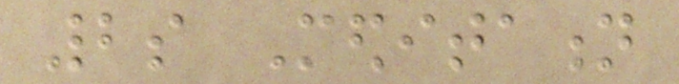2s Meditation
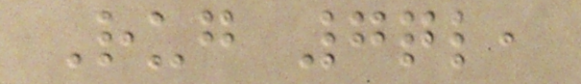Rug 7ql,
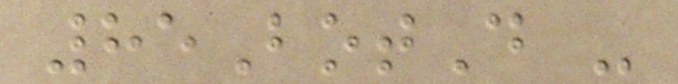85BotD -
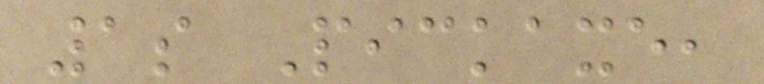1s Pickaxe,
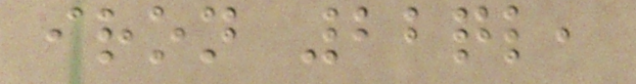iron 22ql,
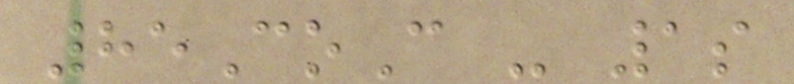85CoC - 1s
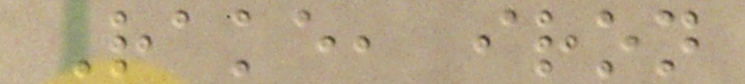Rake, iron
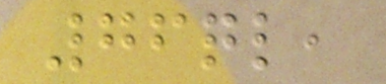76ql,
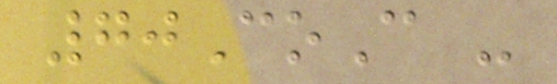70CoC -
